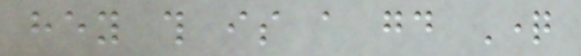hey this is a good Question
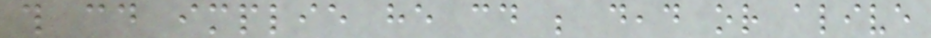this could implie he could be dead or alive
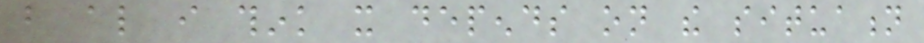but also i think it depends on the situation
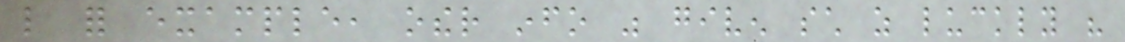like for example, other info was given such as luckly his
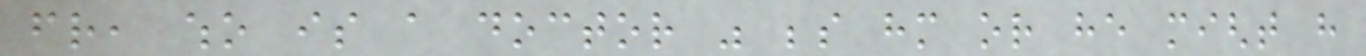friend, who is a doctor was beside him or he might have
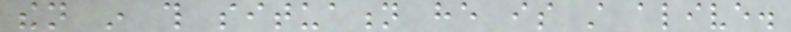then in this situation he is still alive.
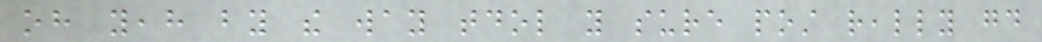oh yeah by the way tdol you sure post really good
